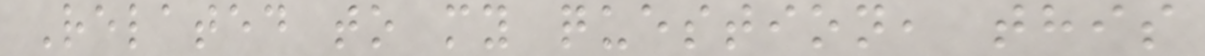Related to my question, this
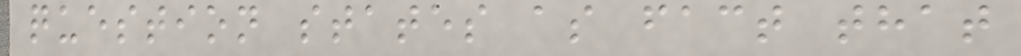question states as fact that
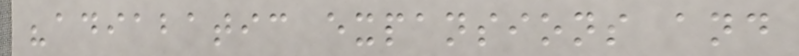"adiabatic expansions and
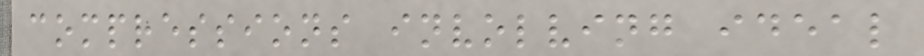compressions involving ideal
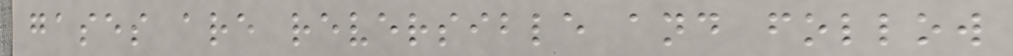gases are reversible and follow
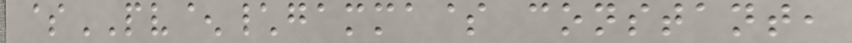$PV^\gamma$ constant,
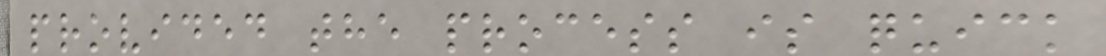provided the process is quick
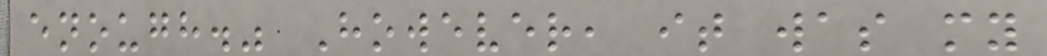enough." However, it was my
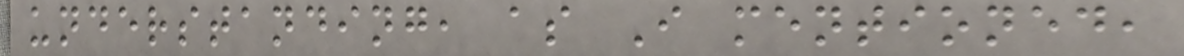understanding, as I mentioned,
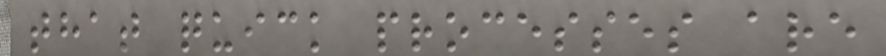that quick processes are
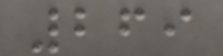269
